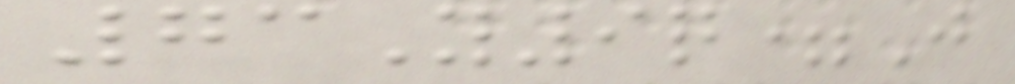73Y9q=J
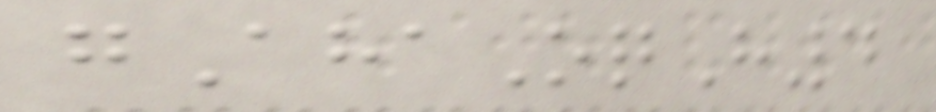gAhaOqH4
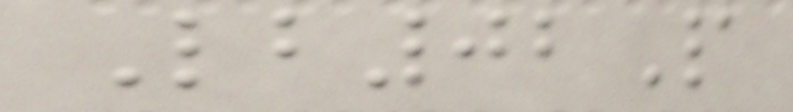Lb02P
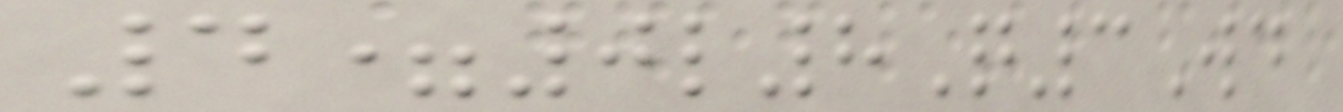4=0l8Q3Wd
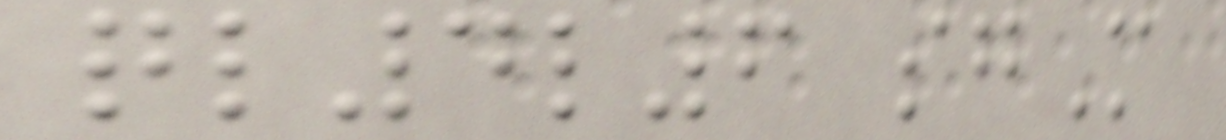ql4l6 sgM
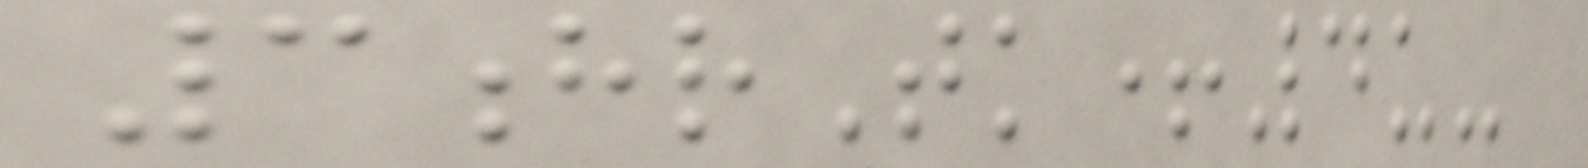3hrTk+4u-
